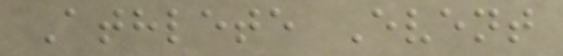Athlete Event
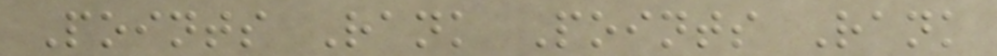Points Rank Points Rank
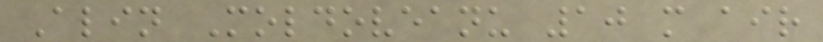Alin Moldoveanu 10 m air
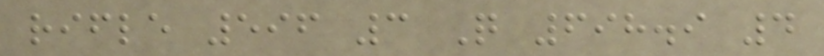rifle 596 3 Q 698.9 4
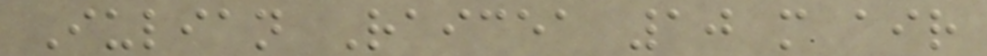Iulian Raicea 10 m air
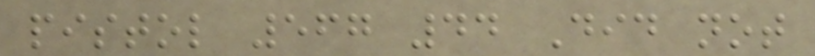pistol 567 44 Did not
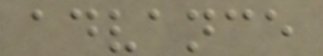advance
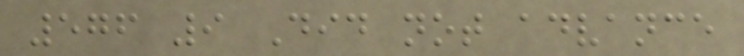576 9 Did not advance
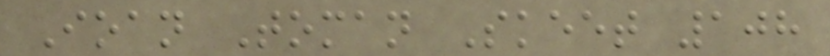Ioan Toman Skeet 108
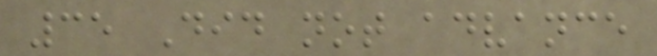35 Did not advance
